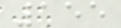155
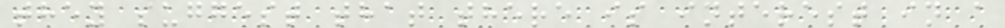they suggest that there is interest in a
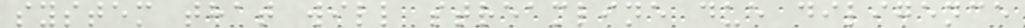system that will streamline due diligence
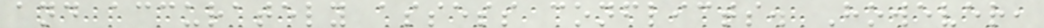and accurately assess conflicts. However,
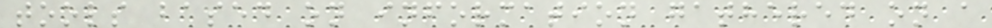tools based on information gathered on a
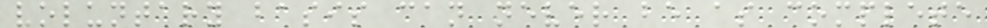voluntary basis can never be as complete
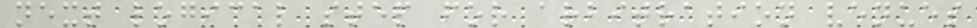next logical step for arbitration venues
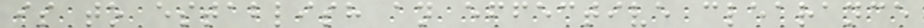is to establish an effective clearance
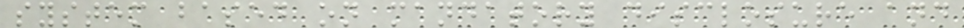system based on mandatory disclosure and
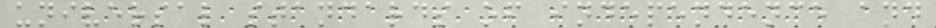universal standards of independence and
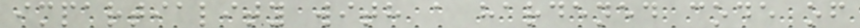impartiality with a hardened code of
